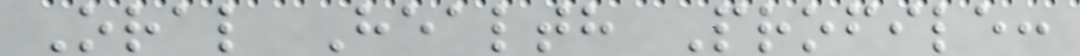Oral Health Profile:
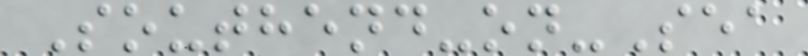Southend-on-Sea
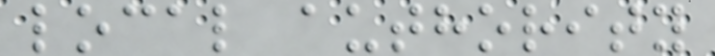local authority
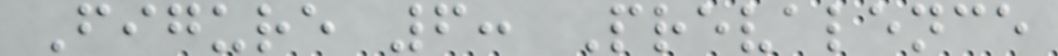Figure 6: Prevalence
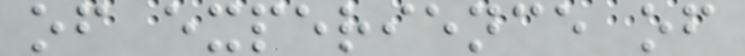of experience of
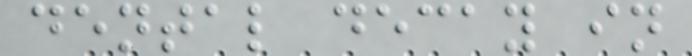dental decay in
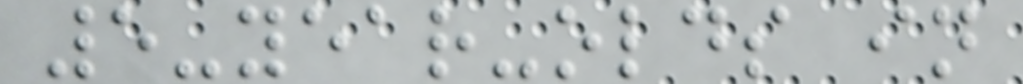5-year-olds in
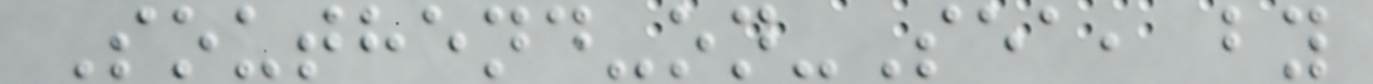Southend-on-Sea, by
